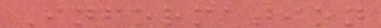Information
